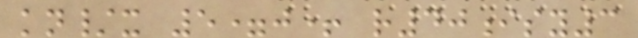kn/x 5=j+ r40isy3
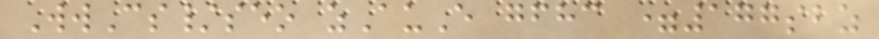WwCs/seo zAuE gfhc =177sbz
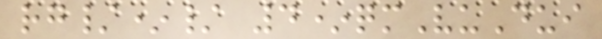rg/*/ 4*qmVuDui
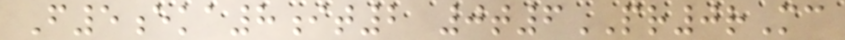F5eka8it2 0t6PR0rMc
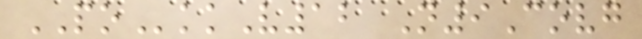POkkV12 N9Covg
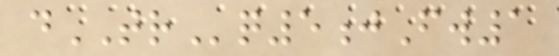dTRq5jFw1
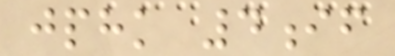jphk 4if
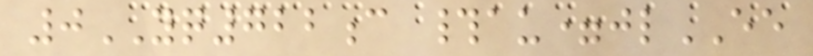0YQ722c #au=jlEE
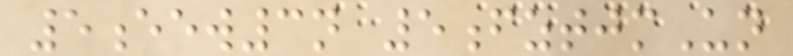5eew3n 5fztjmUn
